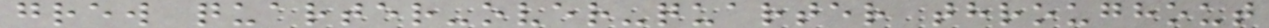grew quarter-over-quarter throughout
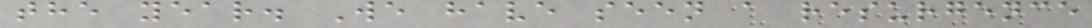the year. We have seen a resurgence
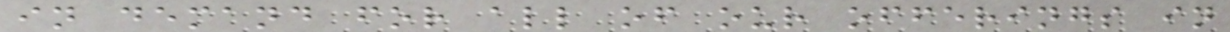in demand for all of our offerings in
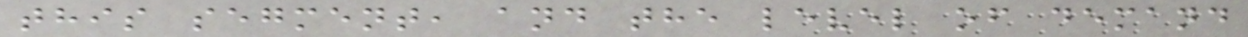this segment, and the level of demand
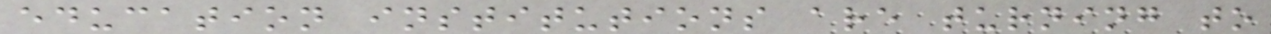education institutions are turning to
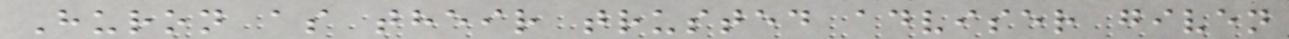Huron as their trusted adviser given
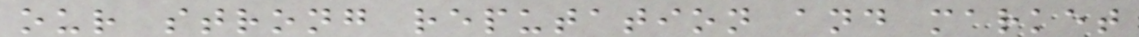our strong reputation and market
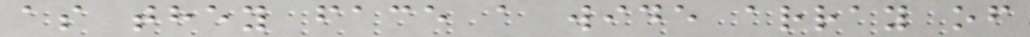as they face a wide array of
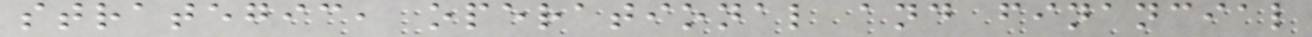strategic, operational and financial
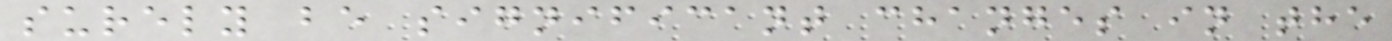surely be significant changes in the
